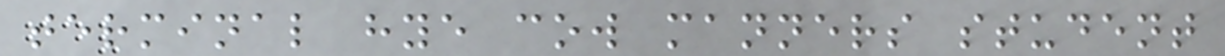terminal hye cow manners student
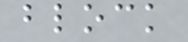block
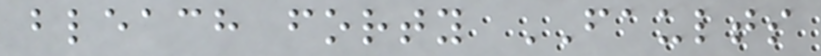bleach forty FAULTS
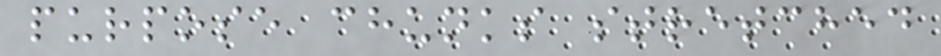purpose chunks stretched
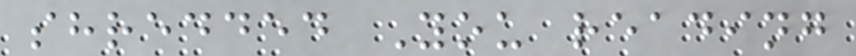shredded You reading
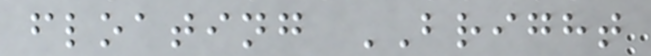floating BRIGHT
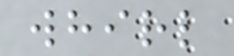whirl
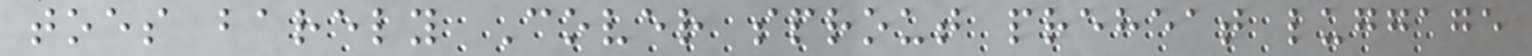toes barely Cover sprout preheat luggage
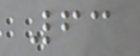63
